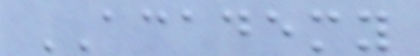ACADEMY
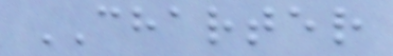CHARTER
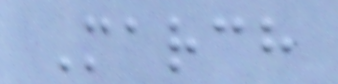March
